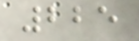225
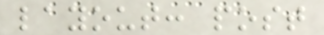layout: post
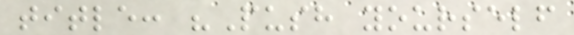title: "Push yourself
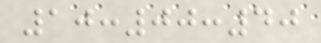10:00:40
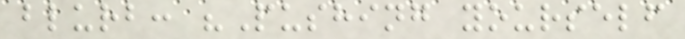blurb: "Pushing yourself
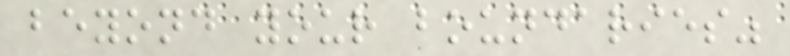beyond your boundaries"
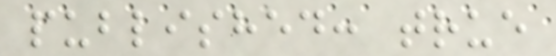published: true
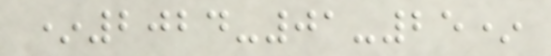*2024-01-25*
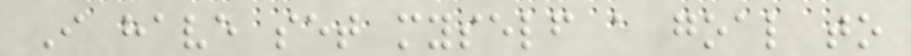I have set myself a goal to
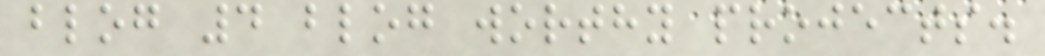blog 4 blog worthy projects.
